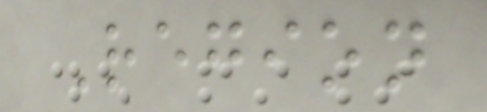Region
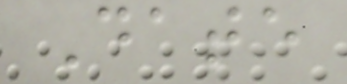Date
